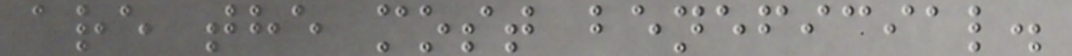are the most beneficial.
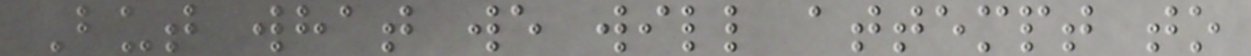But what we will attempt to
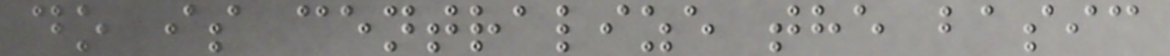do is centralize the basic
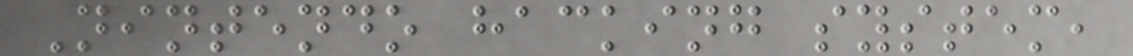Nintendo hacking system,
